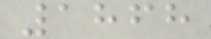1868
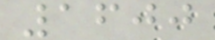1600
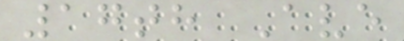17th Ave
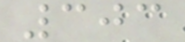303
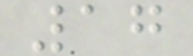17
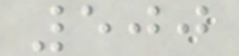500
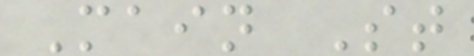Main St
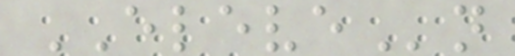ELEVEn
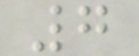7
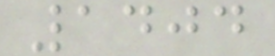1404
